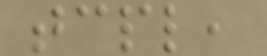tcpl,
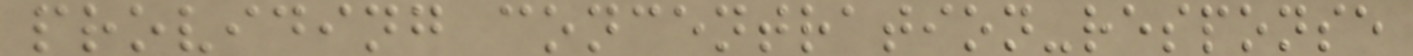providing concentration-response
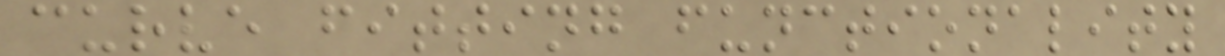curve fitting functionality
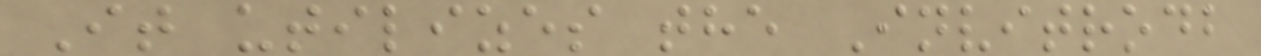It utilizes the Invitrodb
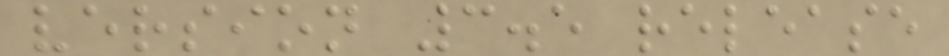version 3.5 release
